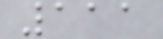111
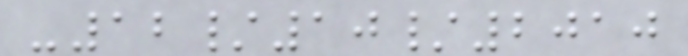-12/10/2010
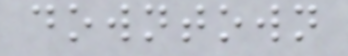downtown
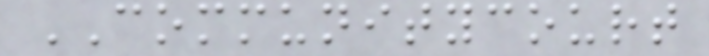COMMUNITYCOURT
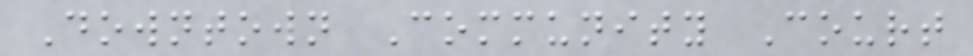Downtown Community Court
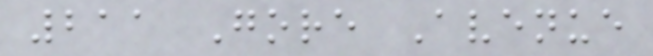211 Gore Avenue
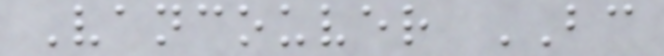Vancouver BC
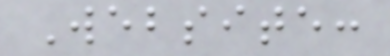Website:
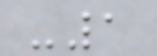-1
